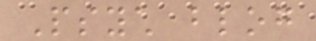Psych blog
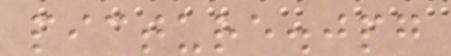picture.jpg
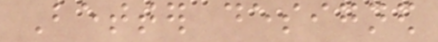Better designed
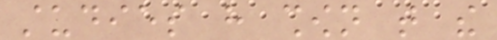studies have shown that the
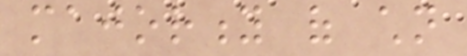majority of children
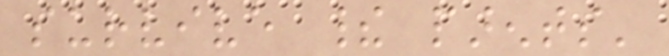survive their parents'
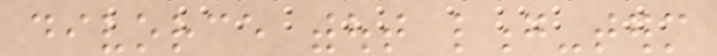divorce without long-term
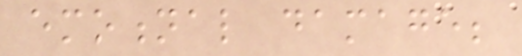emotional damage;
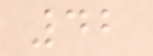42
